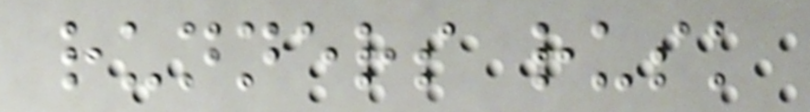runners rusk
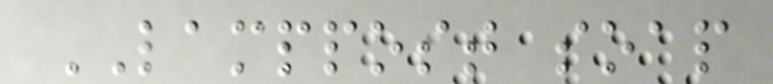LAMPPOST soap
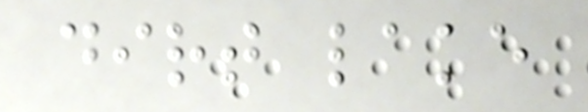dirt lake
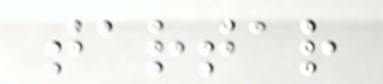tartar
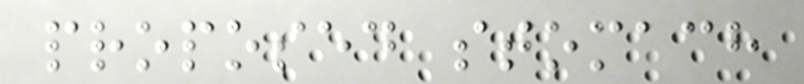proposed stomach
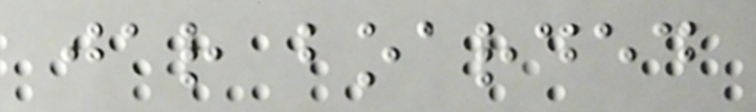jar boarded
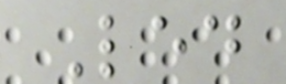Led
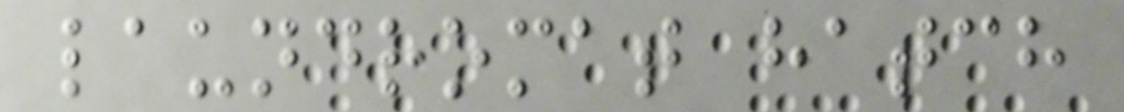laundromat hatch
